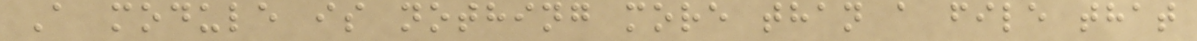A module is nothing more than a file that
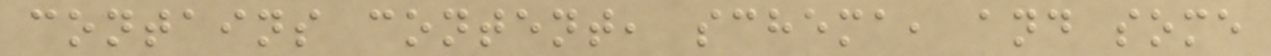contains content, schema, and some
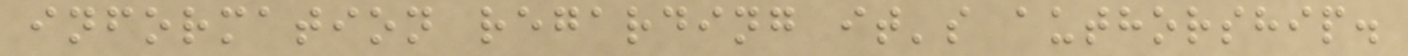information regarding it's authorship.
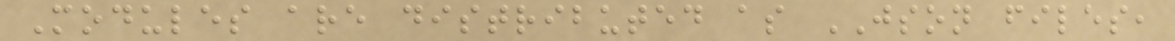Modules are distributed as JSON files,
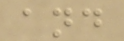and
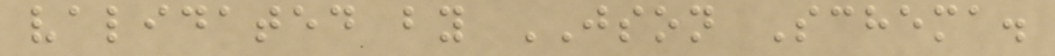validated by JSON Schema.
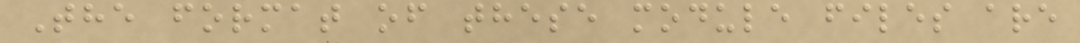The format of these module files are
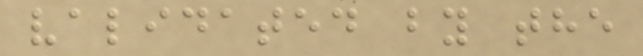validated by the
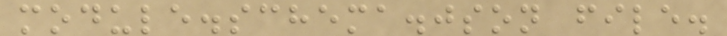module.schema.json file.
